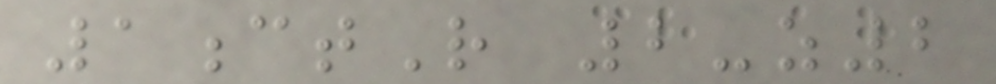1ctR 2-z2
